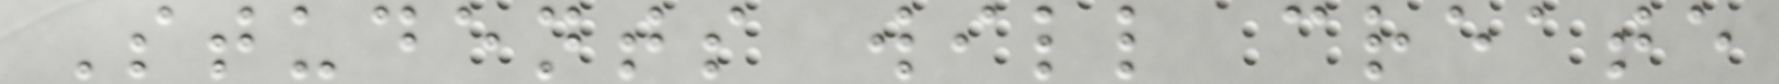Students will create
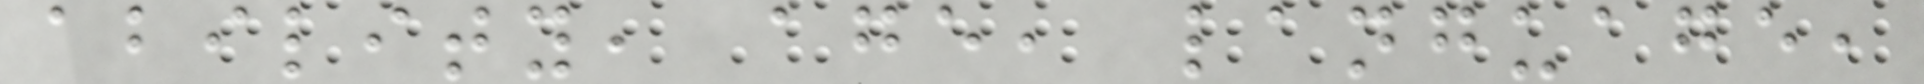ability, age, language,
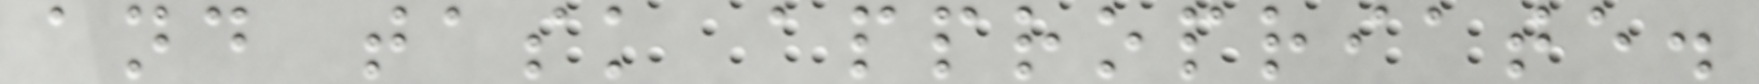and task appropriate.
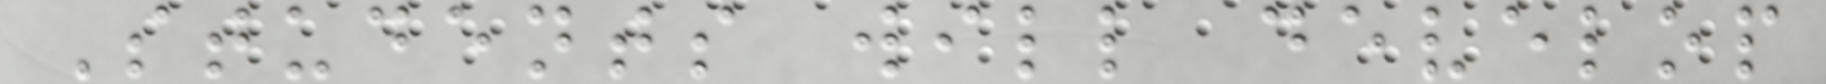Students will develop
